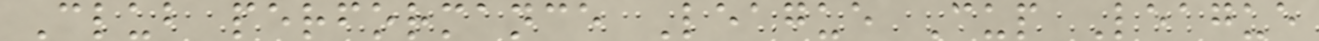Club performance League Cup League
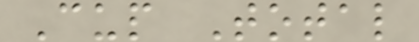Cup Total
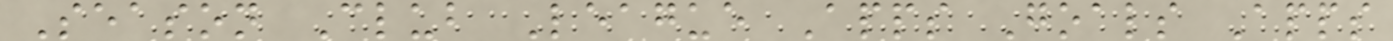Season Club League Apps Goals Apps
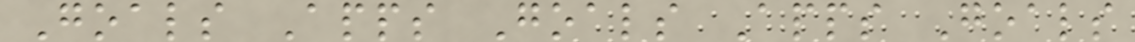Goals Apps Goals Apps Goals
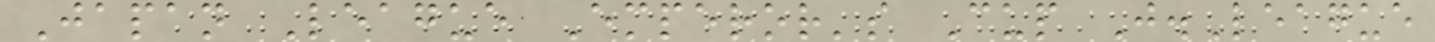Japan League Emperor's Cup J.League
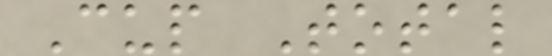Cup Total
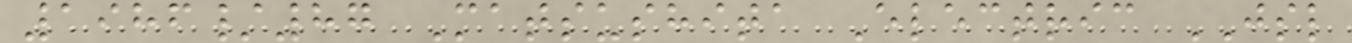1986/87 Matsushita Electric JSL
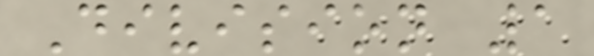Division 1
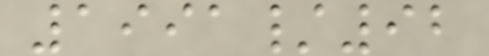1991/92
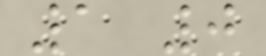1 0
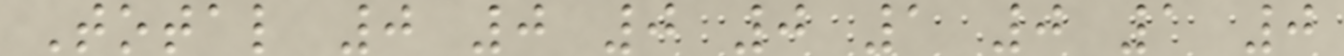Total 0 0 0 0 1 0 1 0
